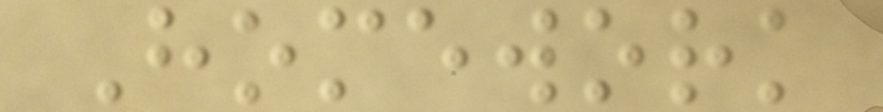Homework
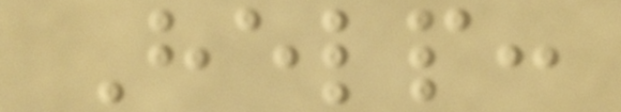Help:
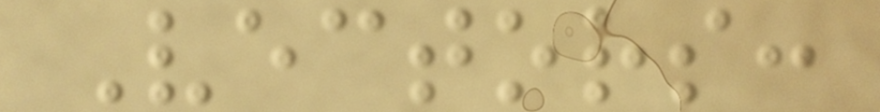Vectors:
